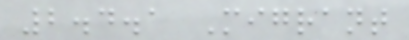2.4.1 Migrant
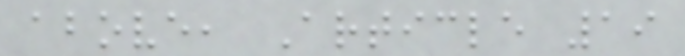above, Article 19
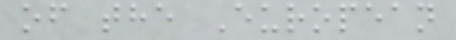of the European
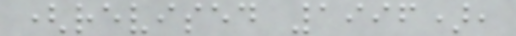(revised 1996),
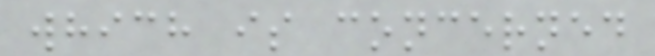which is concerned
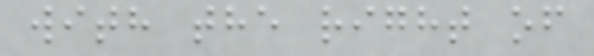with the right of
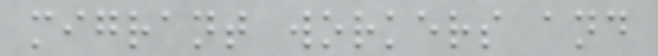migrant workers and
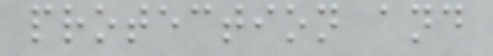protection and
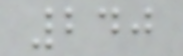240
